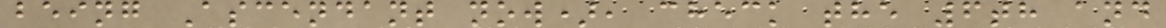being Ascendant now), check the 6th and
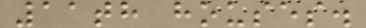11th houses.
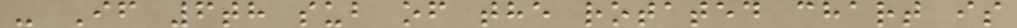- If 6th sub of the rotated chart is
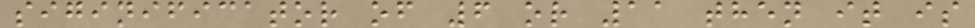siginificator of 6 or 11 then it is
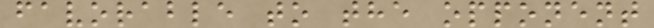favorable to the opponent
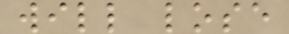will lose
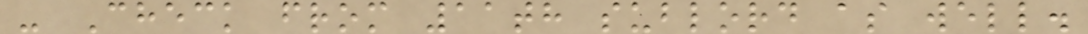- Check from 11th sublord as well.
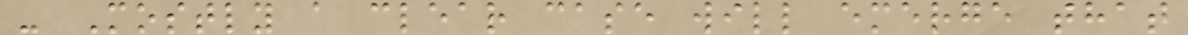- Mostly a clear case will emerge that
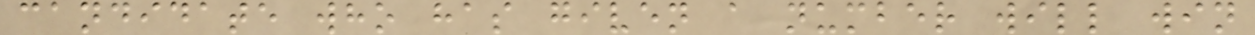candidate who has given a number will win
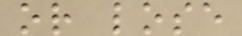or lose
